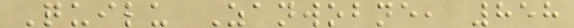Quilu Zanwobne, 858
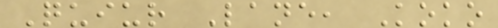Quiur Lane, Koko
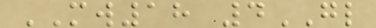MW18 4GL
